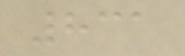831
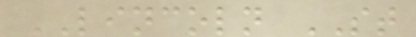LINCOLN ST
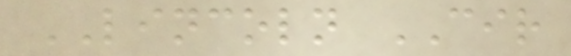LINCOLN CIR
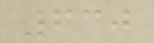630
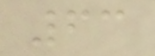63
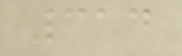314
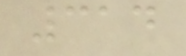314
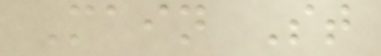Main St
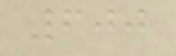600
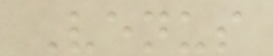Venus
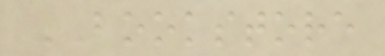BOOKSTORE
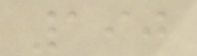190
